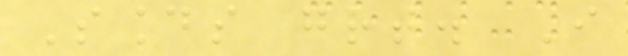Sounds great. I
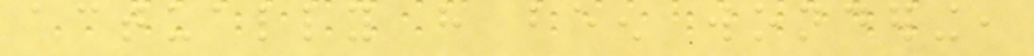actually have been wondering,
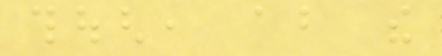though, about the
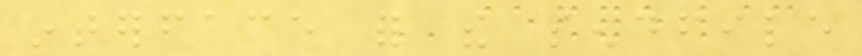interface for the sendfile
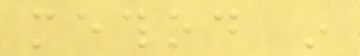method in
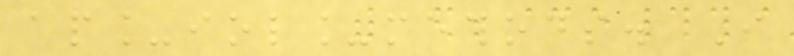ap_iol_methods. I
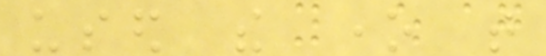used the one that
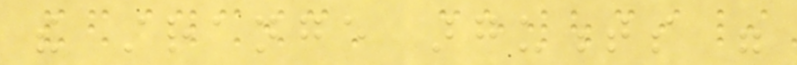the strange arguments were
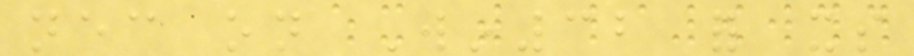necessary on Win32 for its
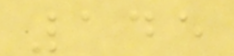145
